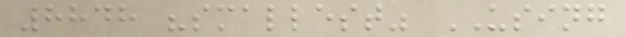8848 "smallest" USING
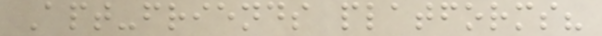Apt-friends platforms?
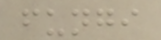fungi
